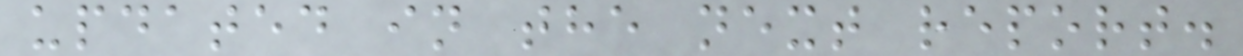updated in the next report.
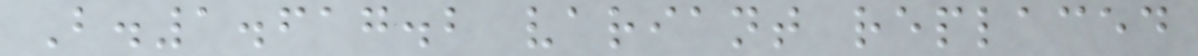B.1.617.2 variant replaced
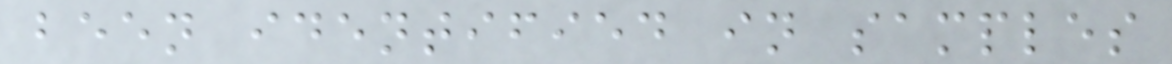been identified in samples
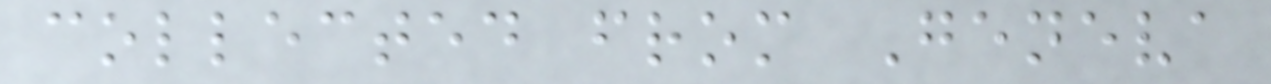collected from Geneva
